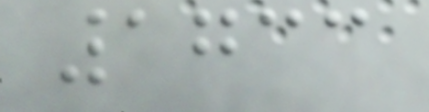1733
